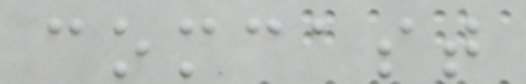comcast
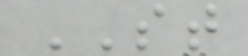ST
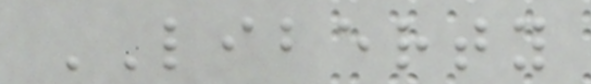LIBERTY
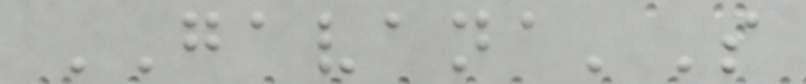GAVANA'S
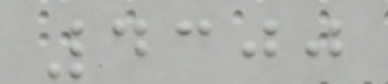4300
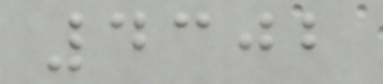4302
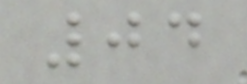04
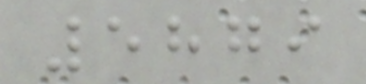5879
